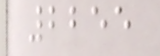2255
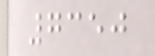7350
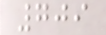709
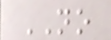NO
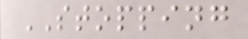STOPPING
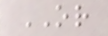OR
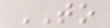TO
